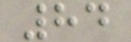84
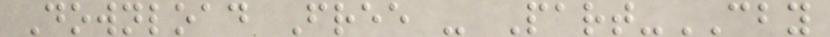Download Free - Part-CBY
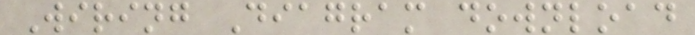Wiring Diagram download
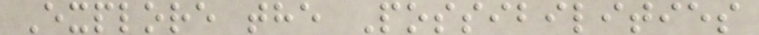Explore the Possibilities
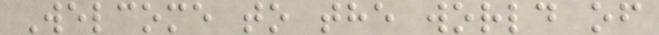Welcome to the world of
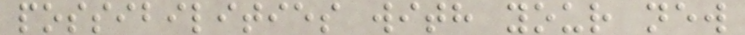possibilities with your new
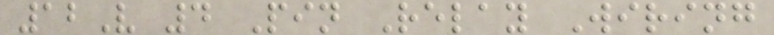12V 4 Pin Relay Wiring
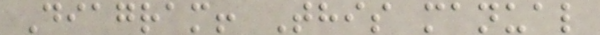Diagram! This manual
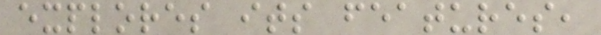explores its features,
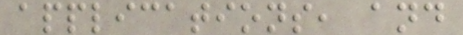applications, and
